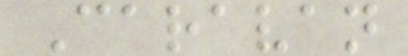Caravan
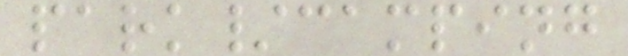park/camping
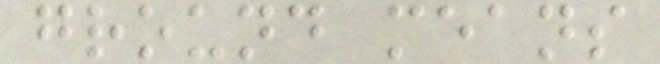ground means
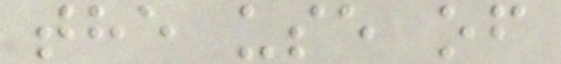the use of
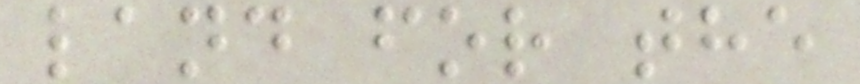land for the
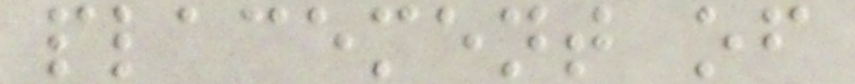placement of
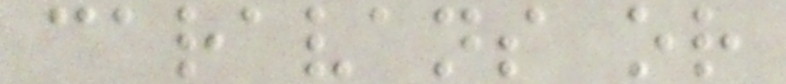caravans or
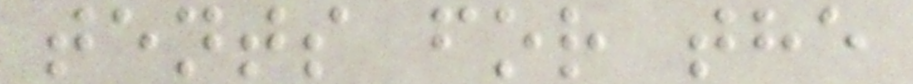tents for the
